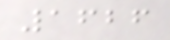1626
